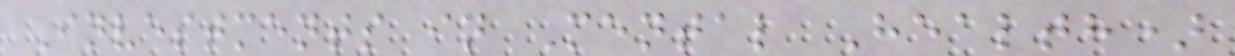Investments in Mental Health)
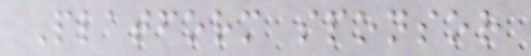Platform sponsor
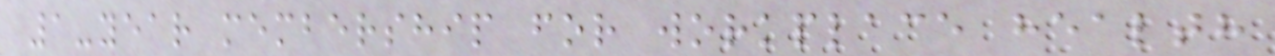1-year membership for workplace health
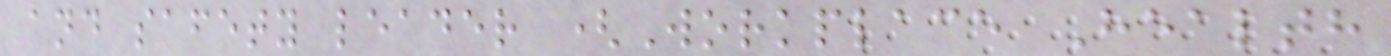and safety leader (Workplace Health
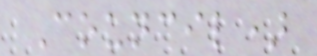Council)
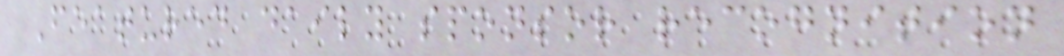Featured daily sponsor recognition
